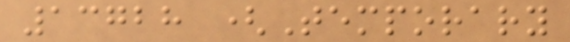13728 (Temporary
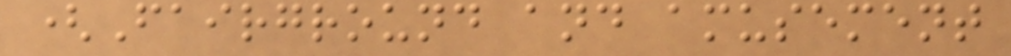(Fairground and amusement
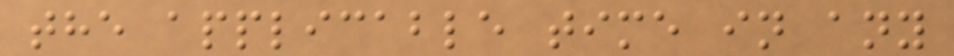the applicable time in any
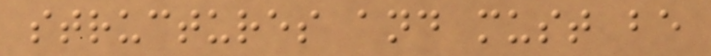structures and must be
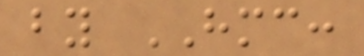by HMC:
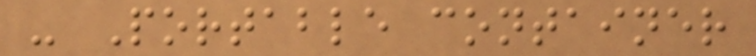- Portable container
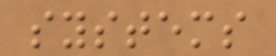systems
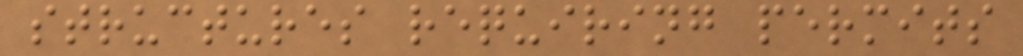structures requiring permits
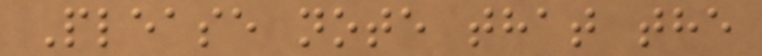Please note that the
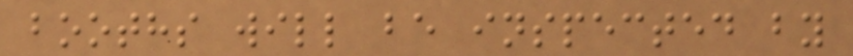booths will be inspected by
